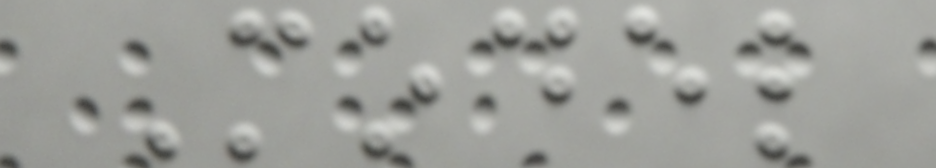Model
